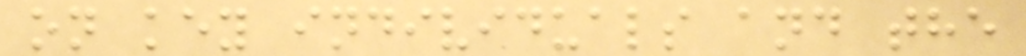on key individuals and the
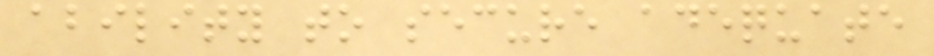ability to secure adequate
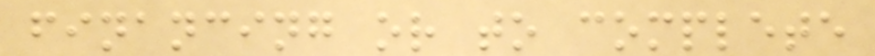financing or to complete
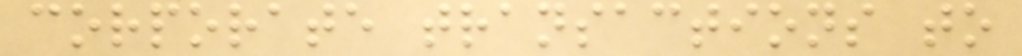corporate transactions to
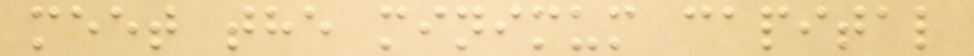meet the minimum capital
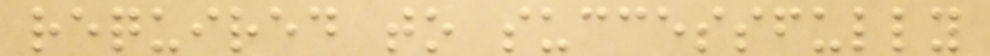required to successfully
